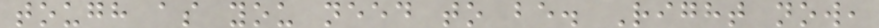tough as you need to be. Right now,
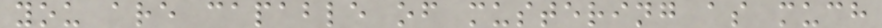you are capable of mustering as much
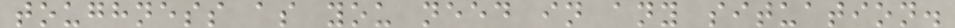toughness as you need in any situation.
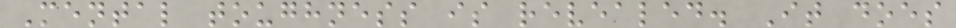Mental toughness is revealed. It does
